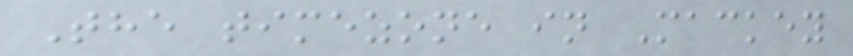The timezone in Mackey
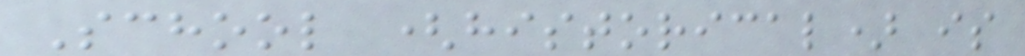School (historical) is
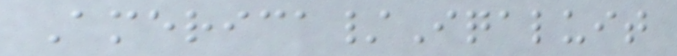America/Iqaluit
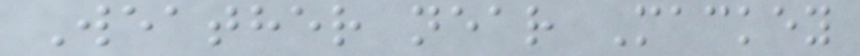Weather near Mackey
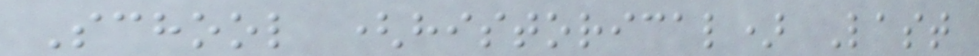School (historical) Last
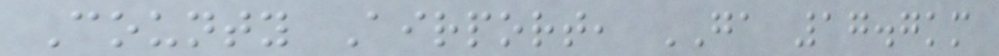County Airport, GA 17.7km
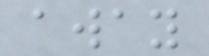away
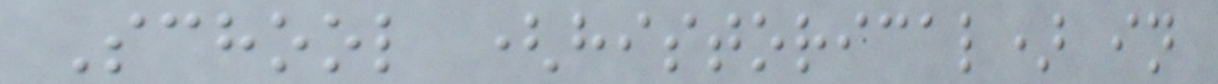School (historical) in
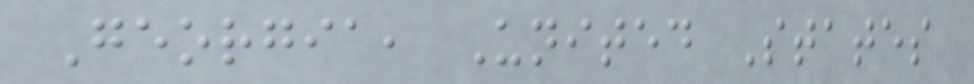Georgia, United States
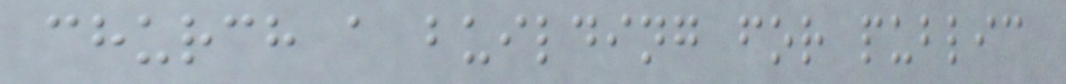church a building for public
